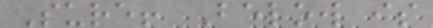Sure! Below is
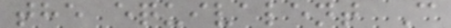the equivalent C
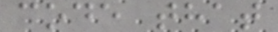code that
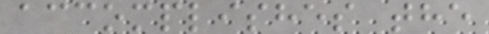accomplishes the
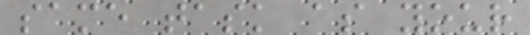same task as your
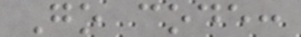Go code:
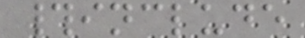#include
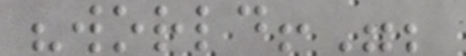"world!";
